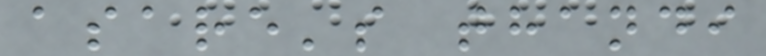asare's thandi
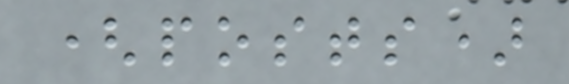(posts)
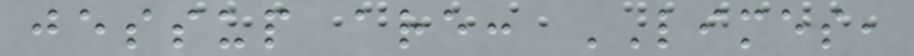jessup are: LIMES,
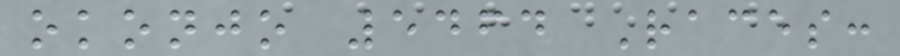okonjo 5464 Races:
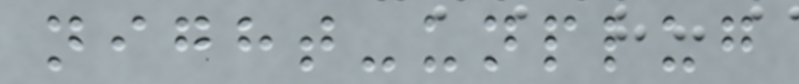night-unplug
